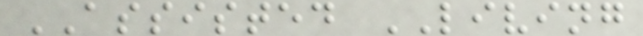ASSISTED LIVING
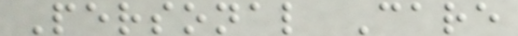Personal Care
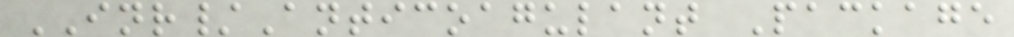INR/Anticoagulant Package
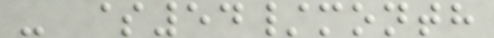- $54/month
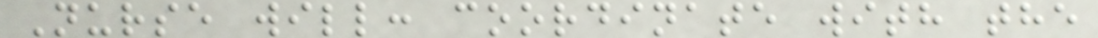Nurse will: coordinate with the
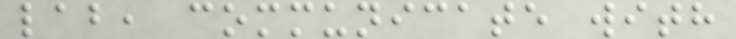lab, communicate with
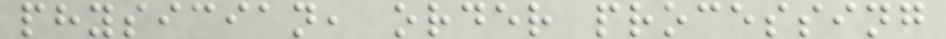physician, order processing
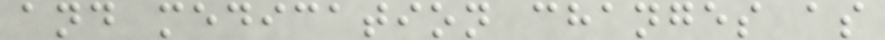and medication changes as
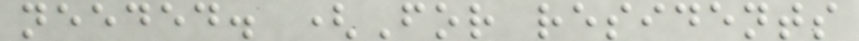needed. (For residents
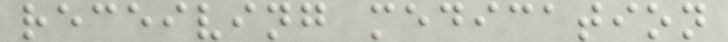receiving medication
